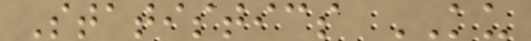Statistics KU
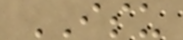ISU
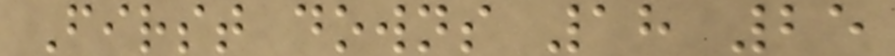First downs 18 25
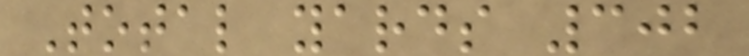Total yards 302
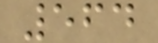564
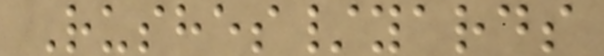Rushes/yards
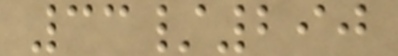33/290
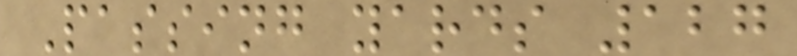Passing yards 127
